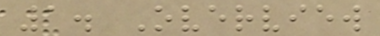1. Overview
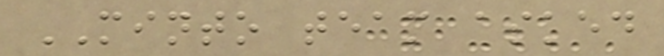MINTO team asked
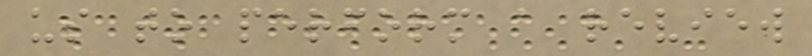us to perform a review
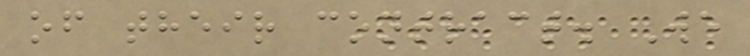of their contract. We
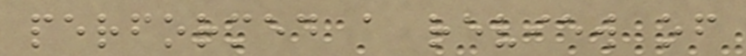performed a review of
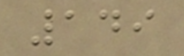149
